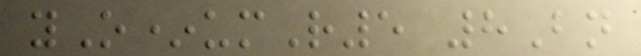yO*umR5 8Bn
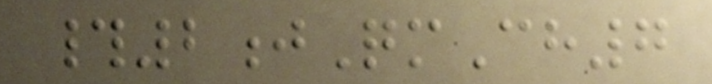#2jQmCh7
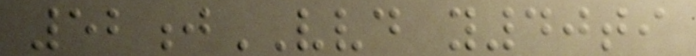52jVVD y40ti
